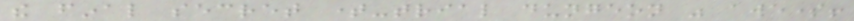the final secret time-trial dungeon was awesome!
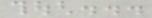though...
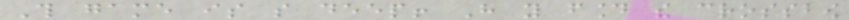This game is so deep! Have you found the crossbow
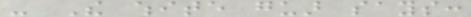- The white guar says:
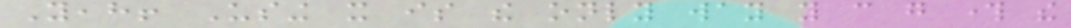Yeah! Using it is the only way you can go through the
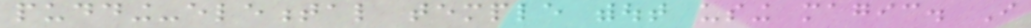pudding-elemental temple without using magic. I
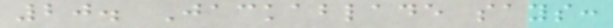20. Jackablade says:
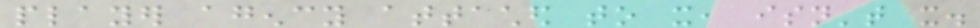player agency attached to it, isn't it.
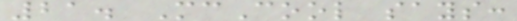21. McCool says:
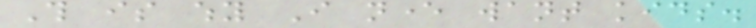This is why I never want kids.
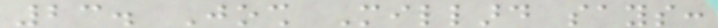23. Josh Millard says:
